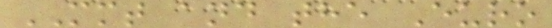MMT and the Euro
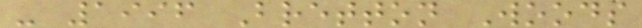- 1996 Bretton Woods
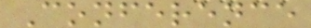Conference
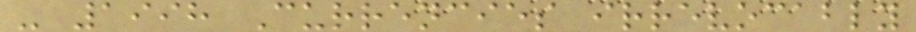- 1998 Currencies irrevocably
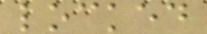locked
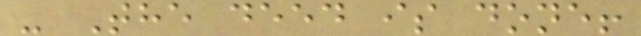- The deed is done!
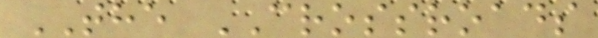THE CROSSROADS
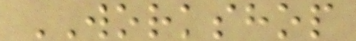WORKSHOP
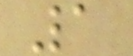1
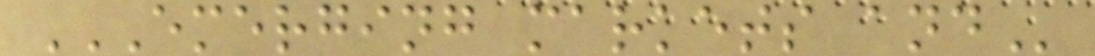EMERGING MARKETS AND
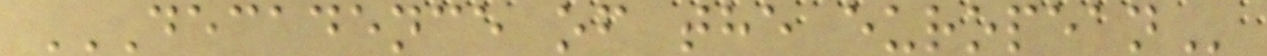DECADENCE OF THE EUROPEAN
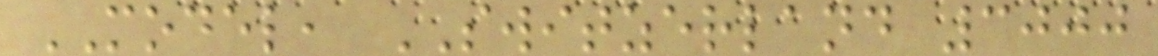MODEL, SWITZERLAND 3000
